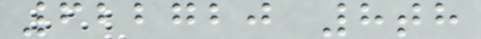622720 8th
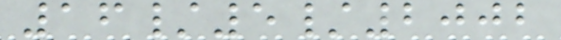16/5/2002
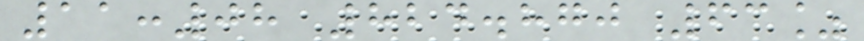11:08 824.870 63%
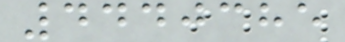4440385
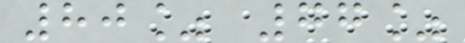80% 77%
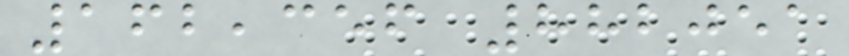162,356 882051
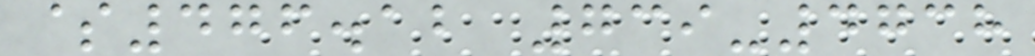$476.12 739-4738
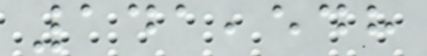141,548
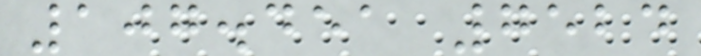107.451 7524
